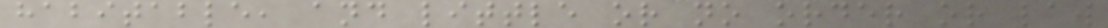habitable, and little or no order or law
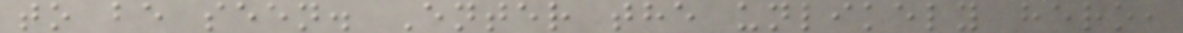to be seen. Enter the unlikely hero,
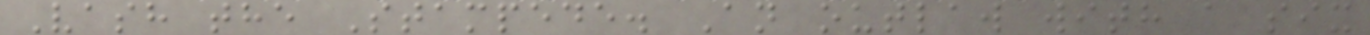Vash the Stampede. An outlaw with a six
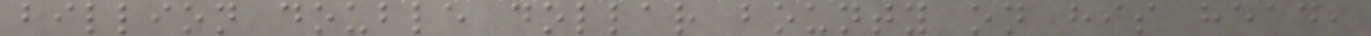billion double dollar bounty on his head,
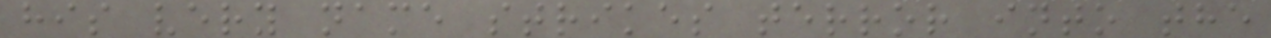his very name strikes terror into the
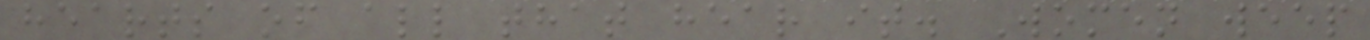hearts of all that hear it. Women weep
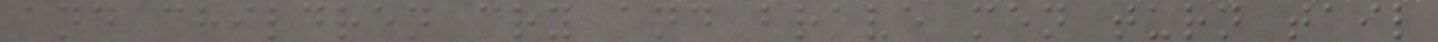and children cry and brave men turn tail
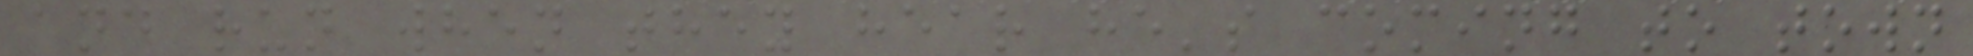and run when they hear he's coming to town
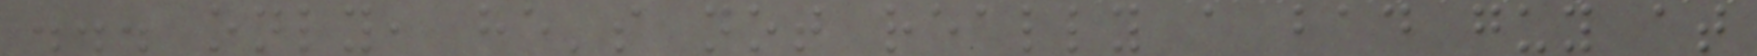... only, he's not really a bad guy at
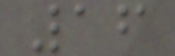16
